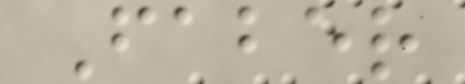Faber
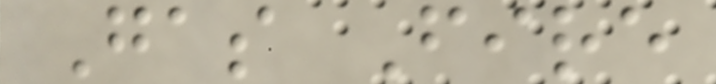Gas Fire
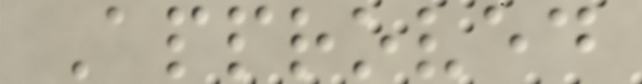Approved
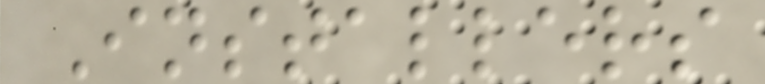Installers
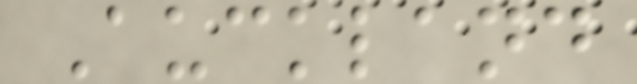Auckland
